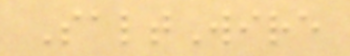SaltWire
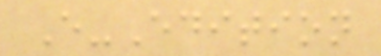E-Edition
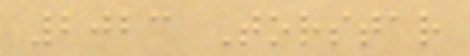2023 Torstar
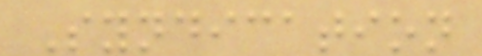Syndication
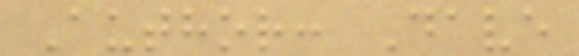Author: Dave
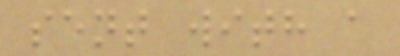sent with a
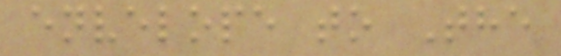envelope to The
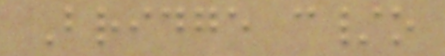Bridge c/o
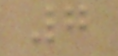7
